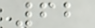62
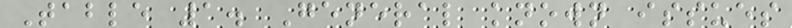Table 1. General known issues
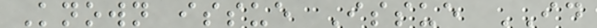Known issue Issue ID
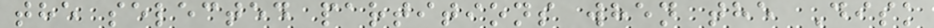the selected partitions when the Disk
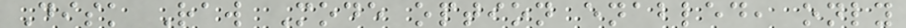Disk Raw Mode option enabled, only
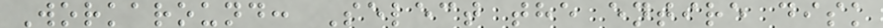Workaround: Select the entire disk
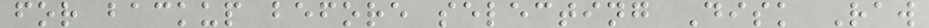for backup before selecting Disk Raw
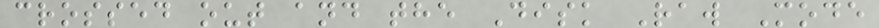crossed out and the Disk Raw Mode
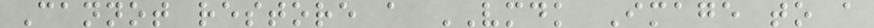Cannot restore a VMDK Image to a
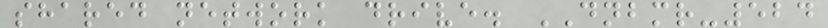shared network drive. DNBMR-524
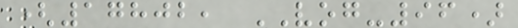(17802, VOG-96)
